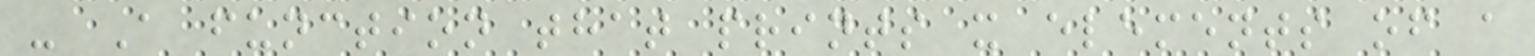- A function that prints x elements of a
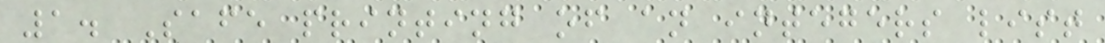1. Safe printing of an integers list
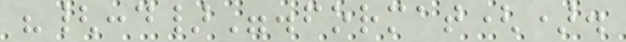"{:d}".format().
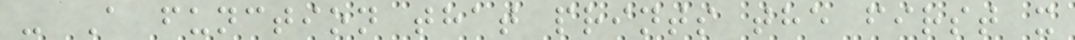- A function that prints the first x
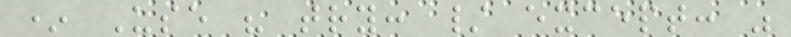* Use " try: / except: "
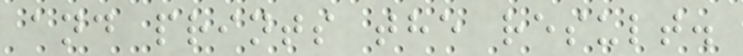and prints the result.
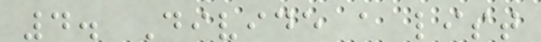4. Divide a list
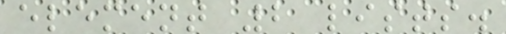element 2 lists.
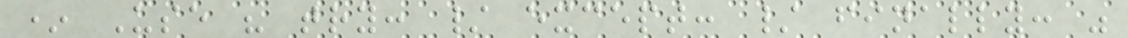* Use " try: / except: / finally: "
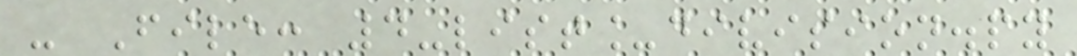- File: 4-list_division.py
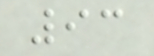93
